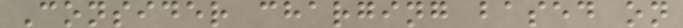Consider charging based on
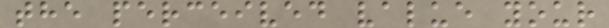the perceived value your
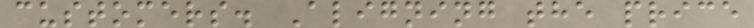customers. Aligning the price
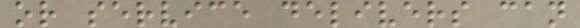or service delivers can
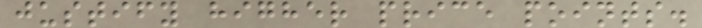justify higher price points.
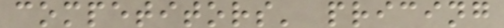competitors' pricing
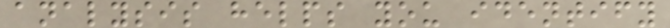analysis helps you identify
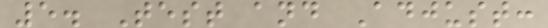5. Test and Adjust:
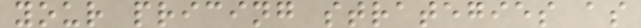your pricing strategies as
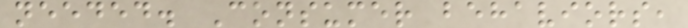needed. Consumer behaviors,
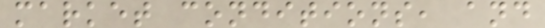market conditions, and
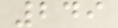249
